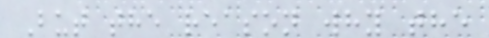But the reason why the
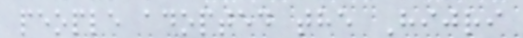people adopted the Hijri
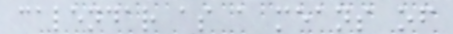calendar as a means of
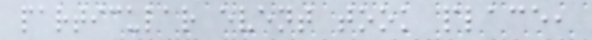particular event took place,
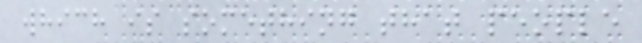which is something that people
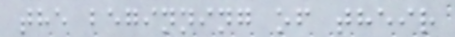the beginning of their
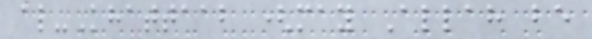al-Khattaab (may Allah be
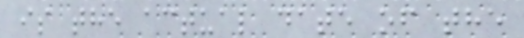is the actual date of the
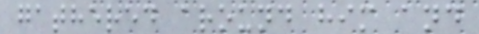gathered around him and
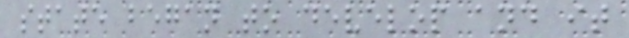state began to develop and it
